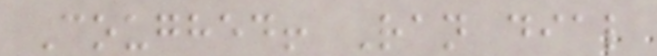Coughed! Ran dial
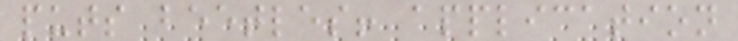puts beetles! application
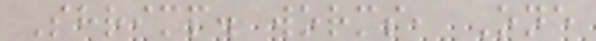Shrimp. worms, One
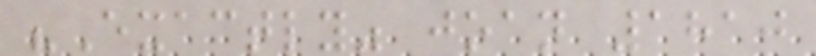"Exactly" joan 1810
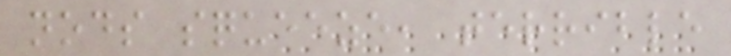nods squeeze, terrible
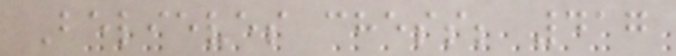Believes chess; 417
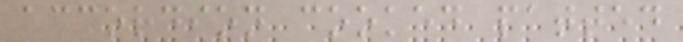accordion cooked patted
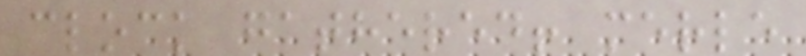clock gathered! merle
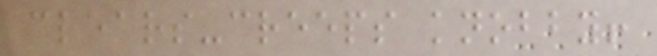clears-creeps knobby!
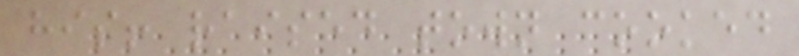his! raised town cooked
